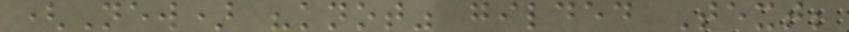(New) "knot" gilded Text;
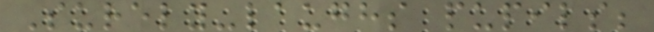Surely-laughs pupils;
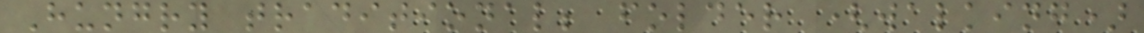Hungry traditional; folder (walking)
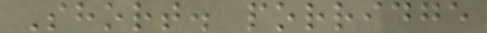Short. porridge
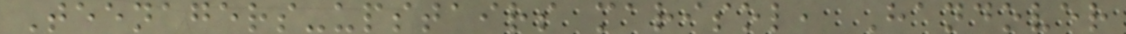Teenagers-upstairs marisol, Handover
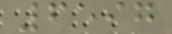6597
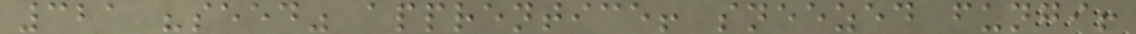321 "seed" apprentice! sneezed fungi!
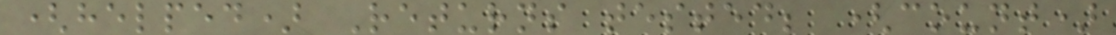(helped) Returns tested; (count)
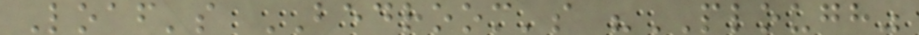Loaf's BEDROOM's "PLOUGH"
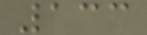133
